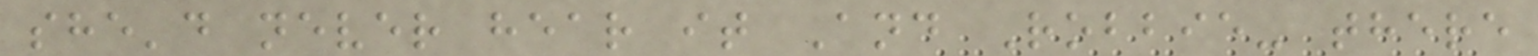she'd never hear it And Robbie- there
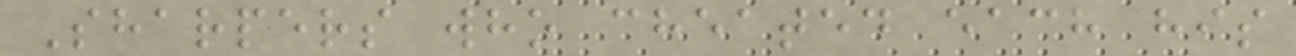Sharpers who cheated each his
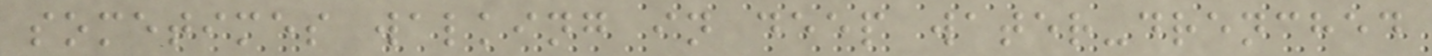sometimes walking in deep water-drenched
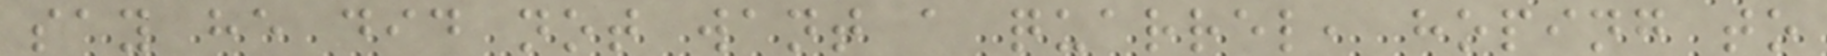say he did not want a quarrel, hoping to
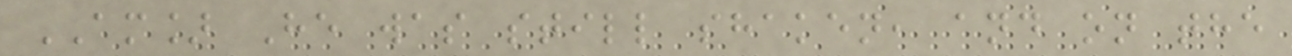AM] He was still shaken, and on the
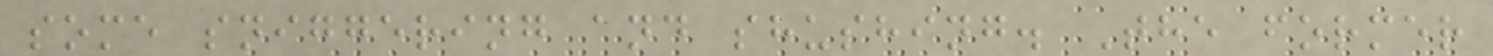some sniggering and shushing. The former
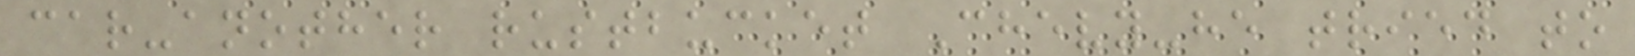car-another rustbucket Chevy-he tried to
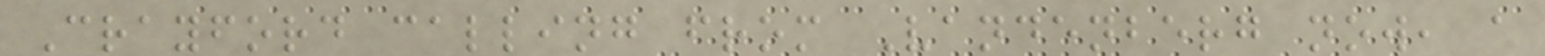Crayford calling from Vandenberg now, a
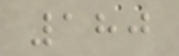180
